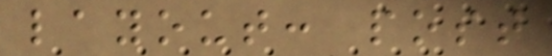layout: post
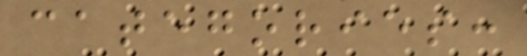categories:
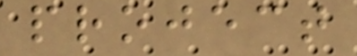project
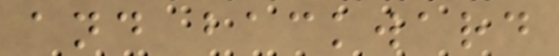and backward
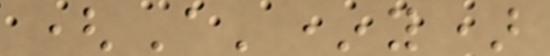(A'*y)
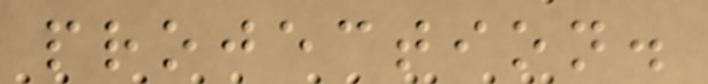projection.
